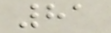81
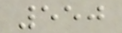550
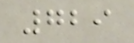729
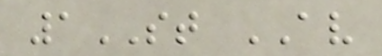1ST AV
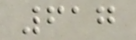617
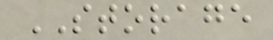STORAGE
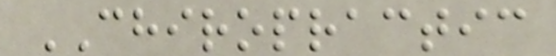CHIROPRACTIC
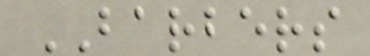BARBERS
